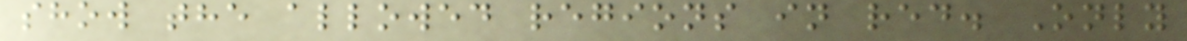show the allowed regions in red. Only
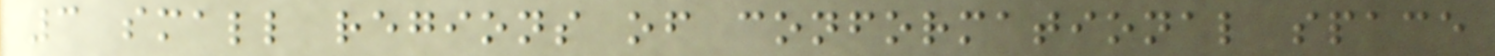3 small regions of conformational space
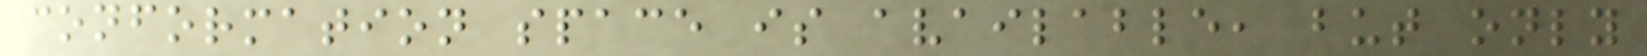conformation space is available, but only
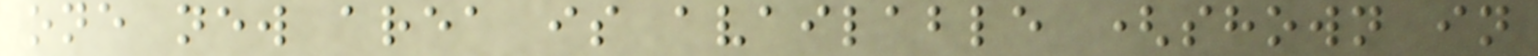one new area is available (shown in
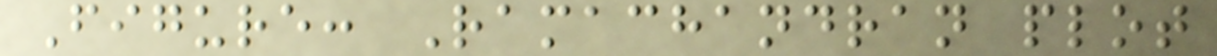Figure: Ramachandran plot
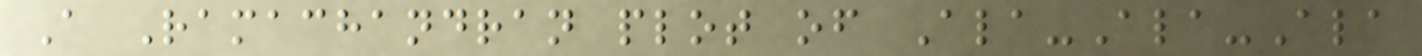A Ramachandran plot of Ala-Ala-Ala
